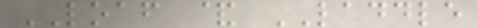LOAF & LADDLE
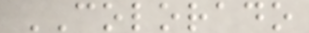COLORADO
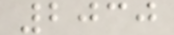2030
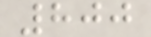800
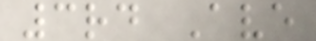3rd Ave
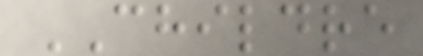CHILDRE
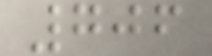706
